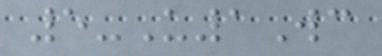5-U1Wc
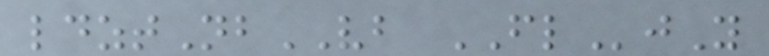ldztNbVB FLjY
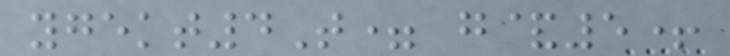ygekt4T= g&5+
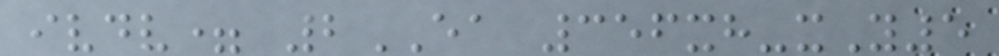ivdv= 2EA 356xh-xY5
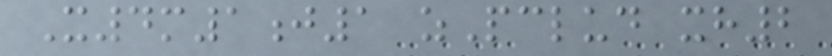X4m1j1 zPclud xh2
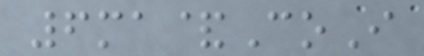6ma&CoI
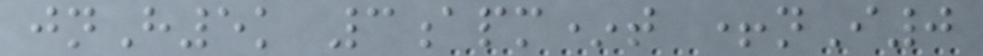jnH5k 3apm*t +nI0
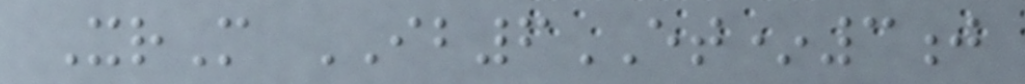XrM IB6ET*3j
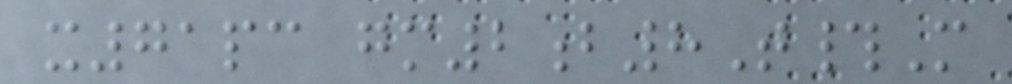x71pc gm2b8T#M
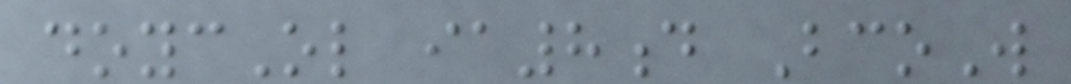doycOl ia8d BcoW
